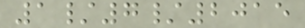1/7/2015
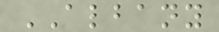ALBANY
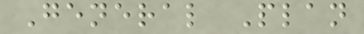General Plan
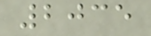2035
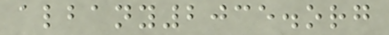albany2035.org
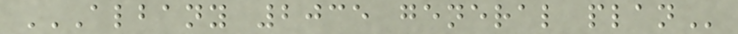ALBANY 2035 GENERAL PLAN
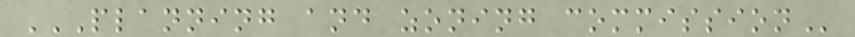PLANNING AND ZONING COMMISSION
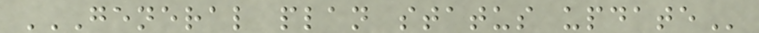GENERAL PLAN STATUS UPDATE
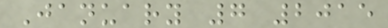January 7 2015
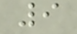9
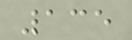135
